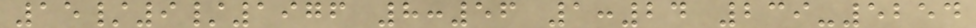15/9/1976 8:56 1:24 239-5254
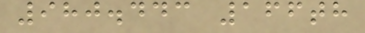980.443 166th
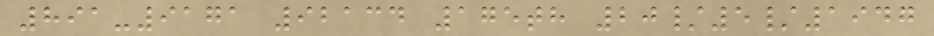891-9171 92134 175th 20/5/1947
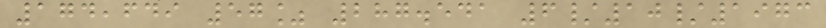174,649 57% 287.541 6/10/1973
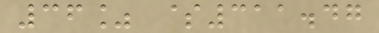36% $311.47
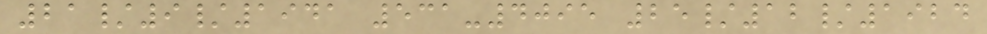21/9/1941 531-4095 25/12/1924
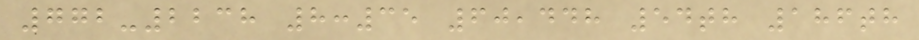772-2238 8:35 60,448 54th 186th
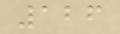126
